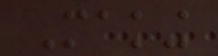Making
